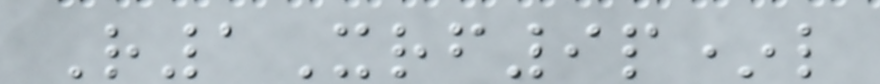R1Xrf9p*l
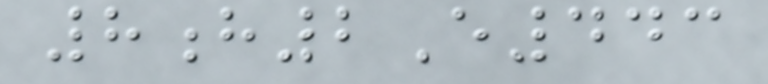8h2E443
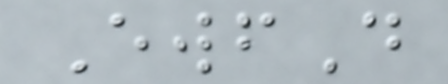EwfD
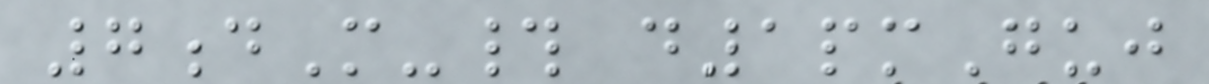7dM-# d1pmGuj
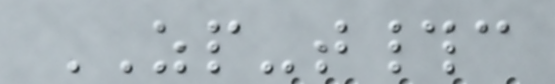ZP-t#c
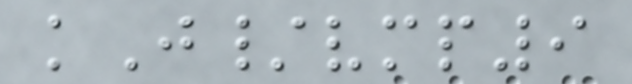kJ/vmp9
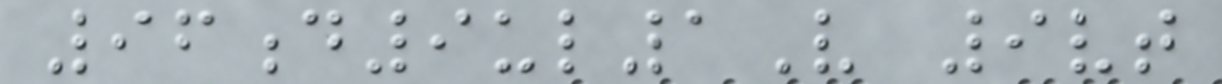96d9ul1V 9vt
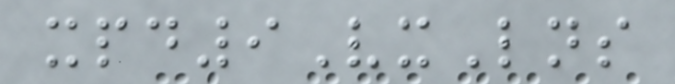xpd9VxLns
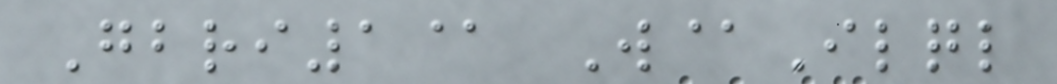Gbri1@ W@Ilql
